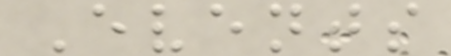Events
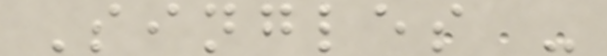Singles -
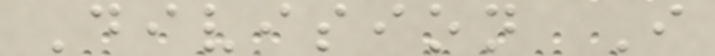Division I
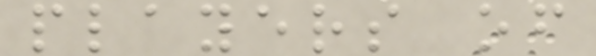players of
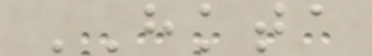HKTA
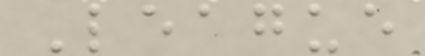League
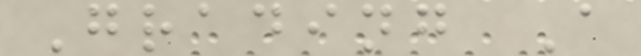Grading A
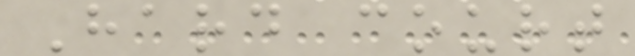Hard court
